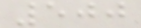500
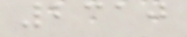2310
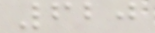620
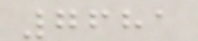7681
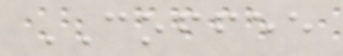COFFEE
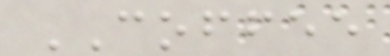COFFEE
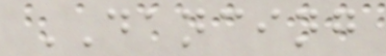DANCING
